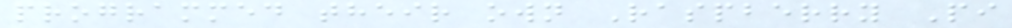programmed their own Raspberry Pi
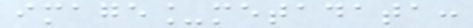image_metadata:
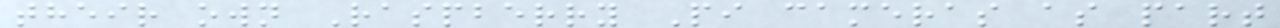their own Raspberry Pi cameras as part
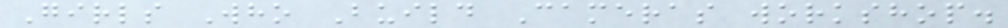Girls Who Build Cameras workshop.
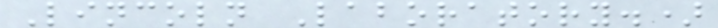Lincoln Laboratory.)
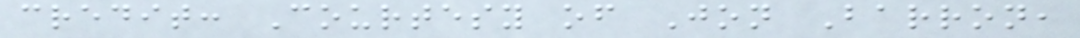credit: Courtesy of Jon Barron,
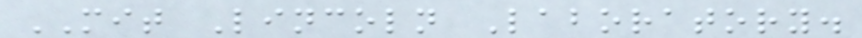MIT Lincoln Laboratory.
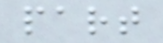part
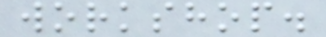workshop.
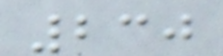230
